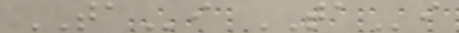TAi TAi
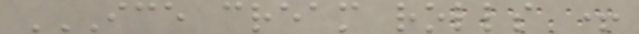ICE CREAM ROLLS +
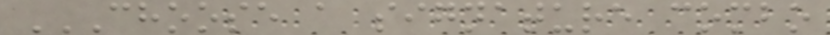CHOOSE A SIGNATURE COMBO
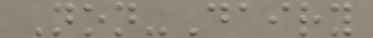Non-Dairy
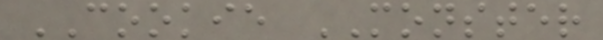COOKIE MONSTER
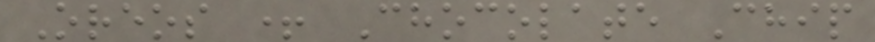Oreos + Chocolate Chip
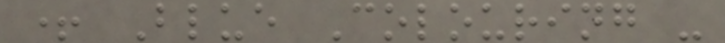+ Blue Colouring -
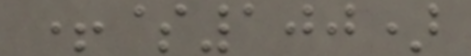+$100)
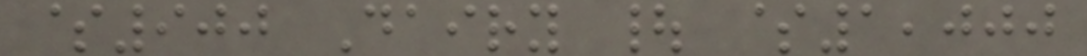$900 Dairy | $1,000
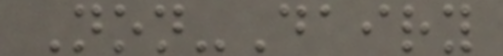Non-Dairy
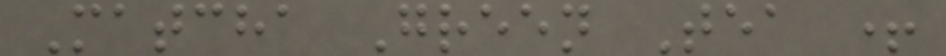Matcha Green Tea +
